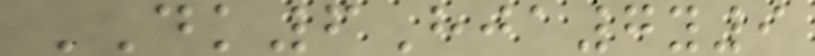DK6Hja7y9
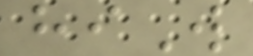hiW
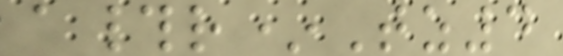a#r*Tz4
